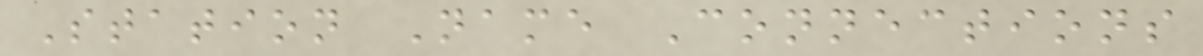Station Name Connections
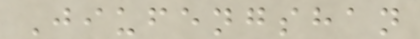Jiufengshan
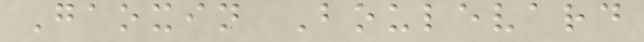Gaoxin Boulevard
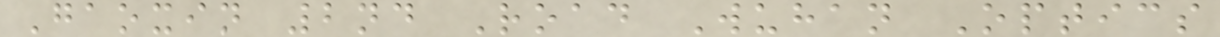Gaoxin 2nd Road Wuhan Optics
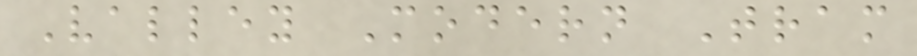Valley Modern Tram
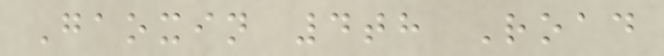Gaoxin 4th Road
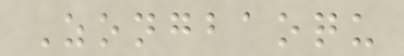Zongbaoqu
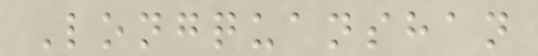Longquanshan
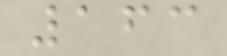163
